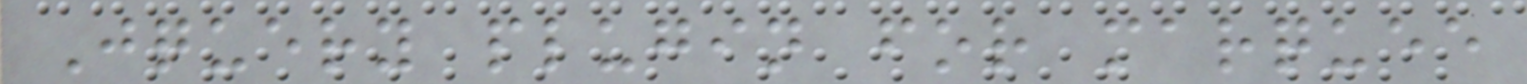Jquery plugin for marquee
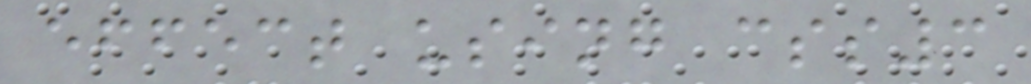effect using css3
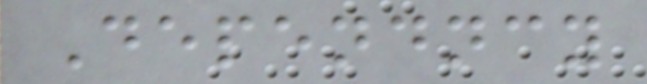Dependncy
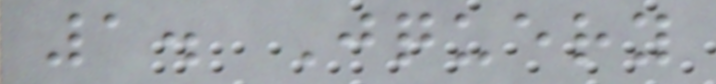1. Jquery
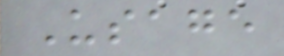Usage
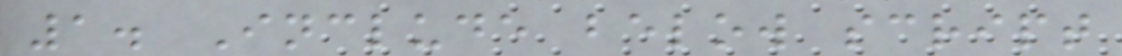1. Include below script
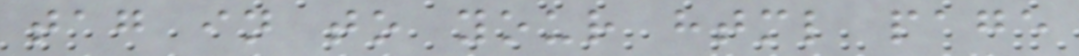tag in to your html page
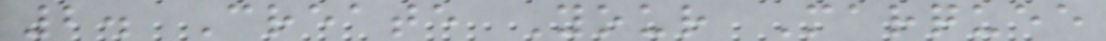2. Create Your Marquee
